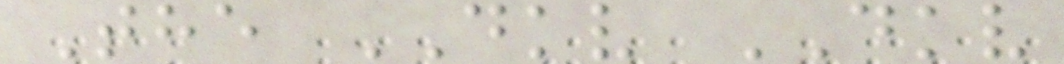The DKV DKV
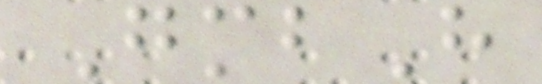GmbH
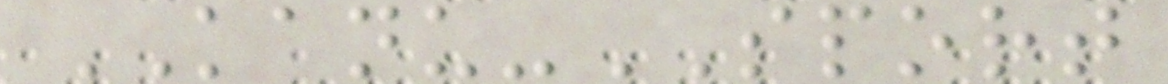KANU-SPORT
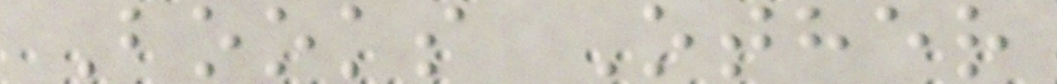Books Other
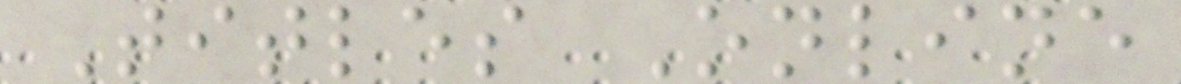Titles Online
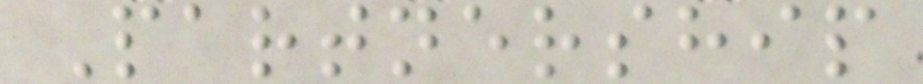Partnership
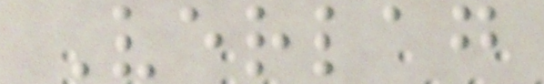Verlag
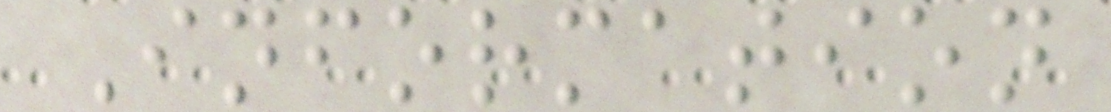Information
